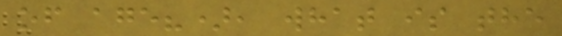of age?), what is the
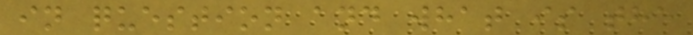in question and what is the
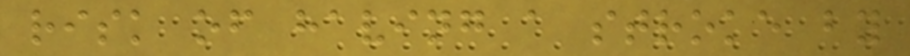risk of having a stroke by
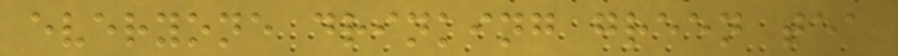everyone drinking green tea
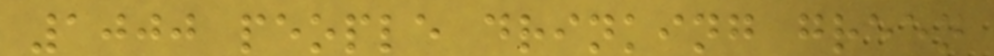1000 people drinking green
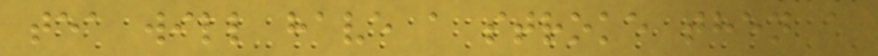tea will have a stroke then a
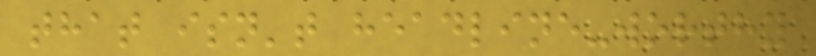that isn't headline-worthy
